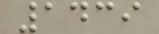1439
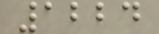1224
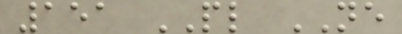151 PL NE
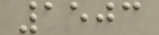1503
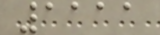1111
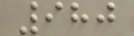980
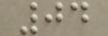04
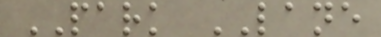PARK LANE
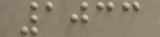1033
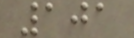101
